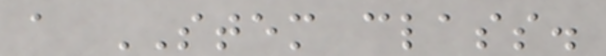a STEM class.
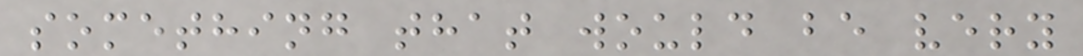something that would be very
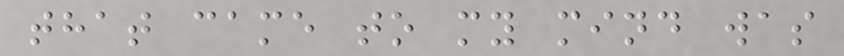that came to my mind was
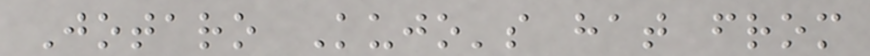Jotaro Kujo's hat from
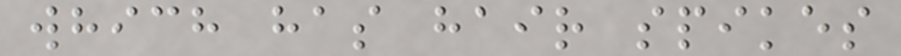which has hair spikes
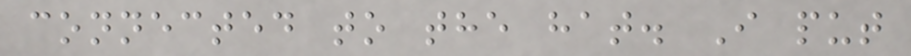connected to the hat. I put
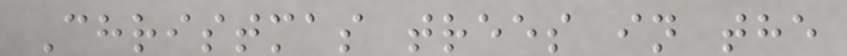Christmas trees in the
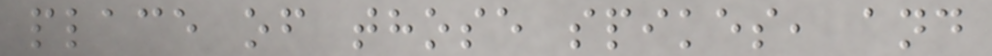place of those spikes, and
